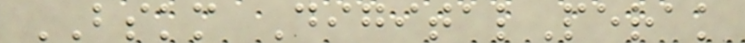BSKM DigitalPerak
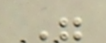"
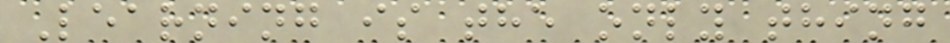Learning is the only thing
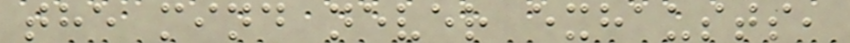the mind never exhausts,
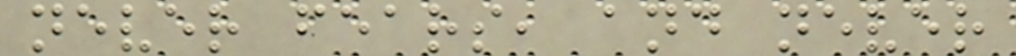never fears, and never
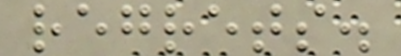regrets.
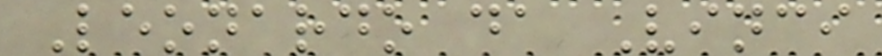Leonardo da Vinci
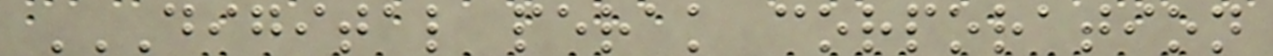DIGITAL PERAK CORPORATION
